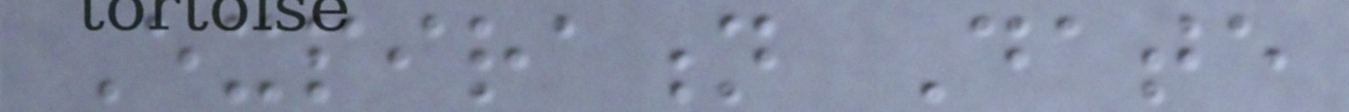Expiration Date
